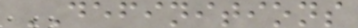DEFINITIONS
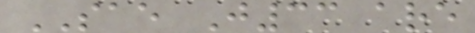SAE J33 are
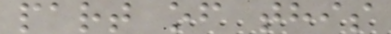part of this
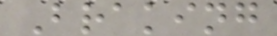Braking
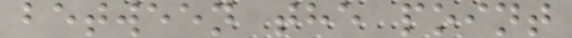between the point
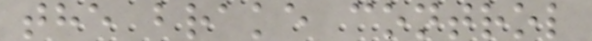the brake control
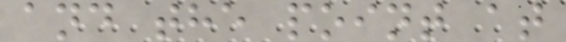and the point at
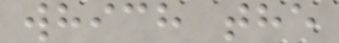which the
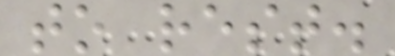to rest.
